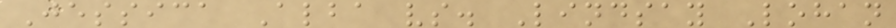Jessica Alba vs. Lindsay Lohan
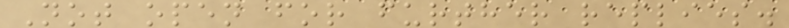Not open for further replies.
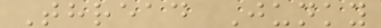Thread Junky
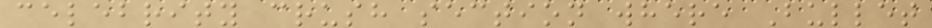celebrity crush section where Bullet
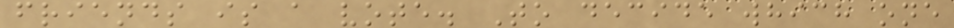friends is a vote. To decide which one
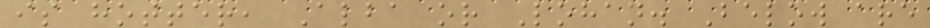is hotter, Alba or Lohan. Below are
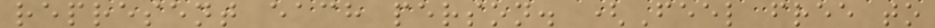represent each person. (Feel free to
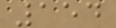154
